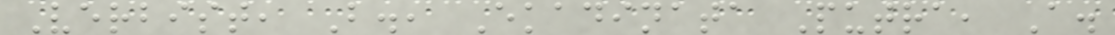Verbist, B., Ekadinata Putra, A.
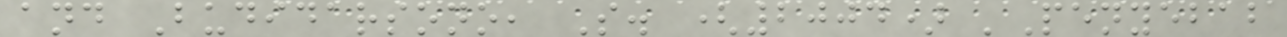and Budidarsono, S. (2004) 'Penyebab
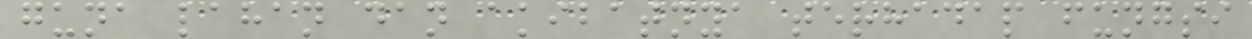guna lahan dan akibatnya terhadap fungsi
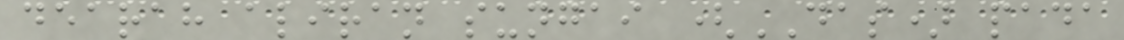dearah aliran sungai (DAS) pada
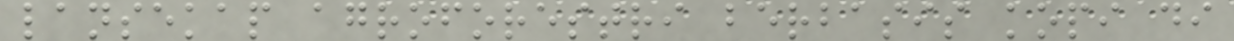lansekap agroforestri berbasis kopi di
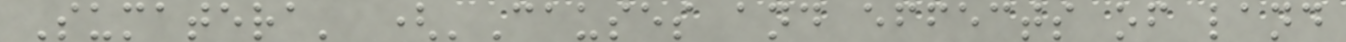Sumatera' ('Causes and effects of land
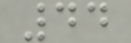44
